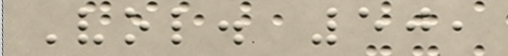Vol. 50,
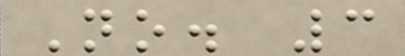No. 3
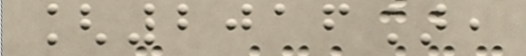[2016],
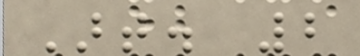Art. 2
